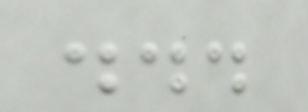...
